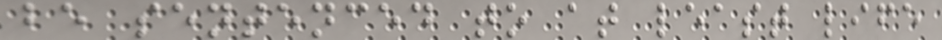be sentenced to at least life
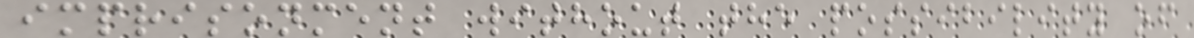imprisonment without the possibility of
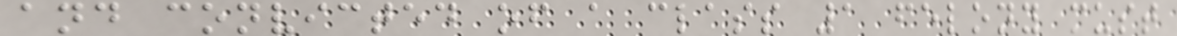and convicted of a class 1 felony must
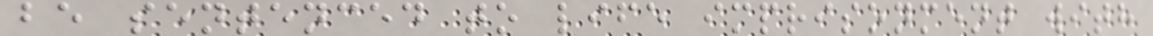be sentenced to life imprisonment with
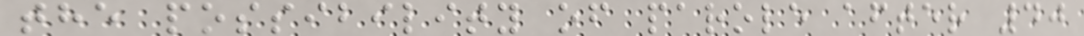the possibility of parole after 40
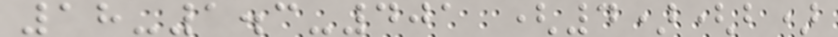18-1.3-401 (4)(b)
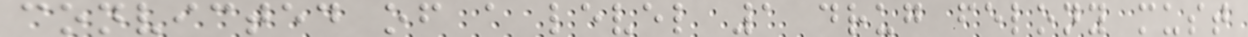convicted of a level 1 drug felony must
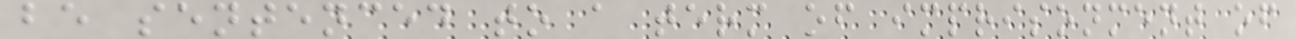be sentenced to a term of imprisonment of
